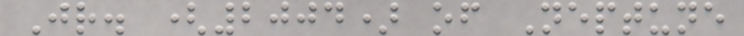Jr. (2004) of Neptune
